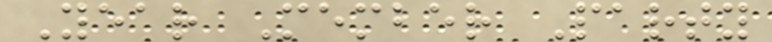Year Member Party
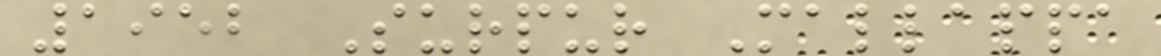1952 Surpur Mallappa
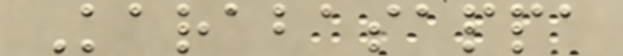Karabasappa
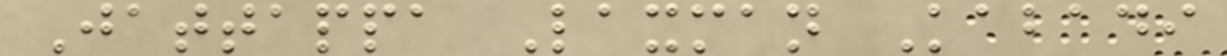Jattappa Laxman Kabadi
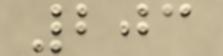203
